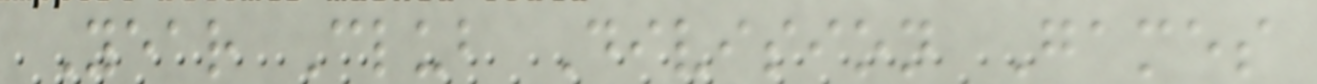Year Club Division Games
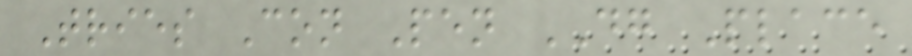Tries Con Pen DG Place
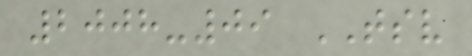2008-09 TSV
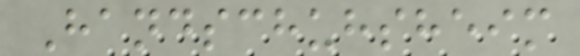Handschuhsheim
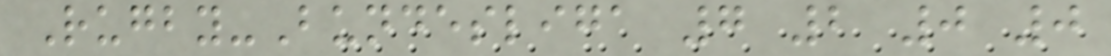Rugby-Bundesliga 7 2 0 0
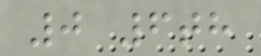0 6th
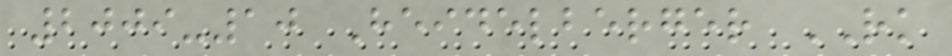2009-10 Heidelberger RK
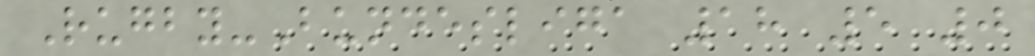Rugby-Bundesliga 18 5 0
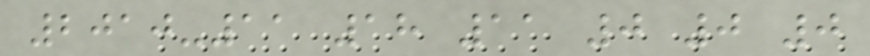2010-11 18 11 0 0 0
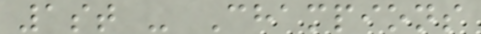1st - Champions
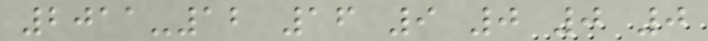2011-12 16 9 0 0 0
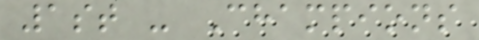1st - Champions
